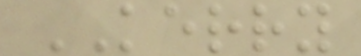KERRY
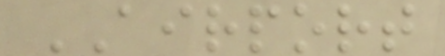AIRPORT
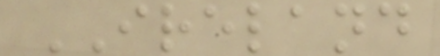IRELAND
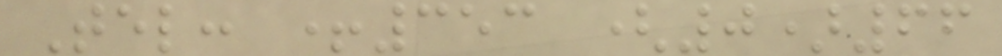Tel: +353 (0)66
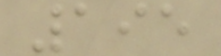195
